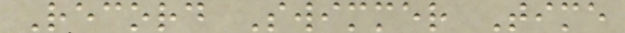Record Swimmer Time
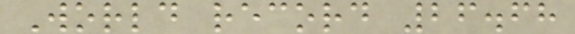World record 26.68
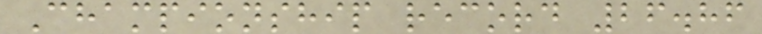Championship record 26.86
